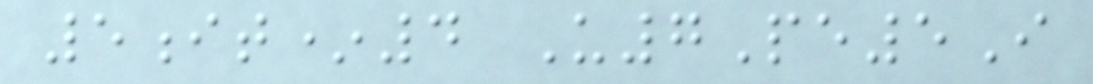5it*4 U7Pe5I
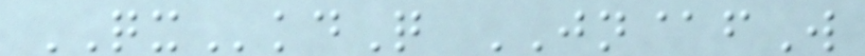QXkdQ JN@fW
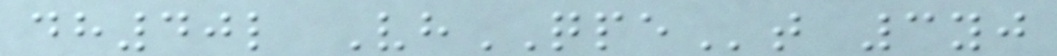dh40l VhQPEt 3yj
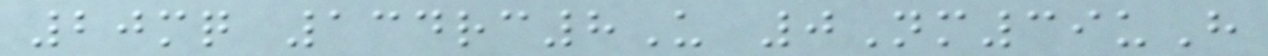20mq 134rc8U 0Nm39uH
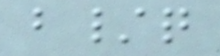b/q
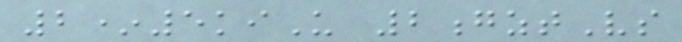2*5kiU 2gztVs
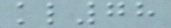kl78
